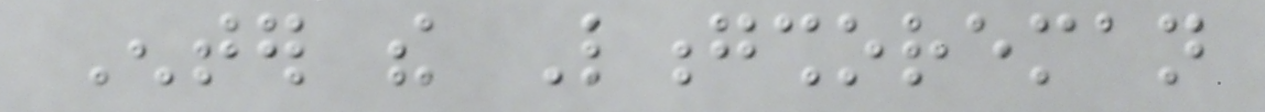Enter the Longshoreman
